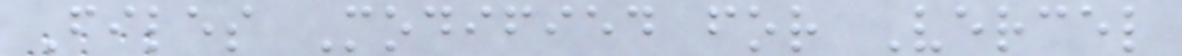Files Modified for Vercel
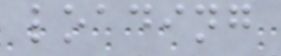loading
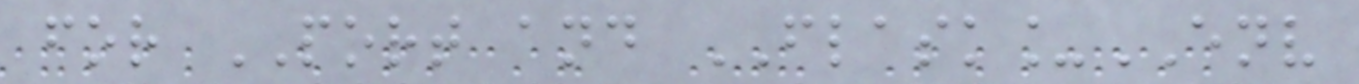for PORT and FLASK_ENV
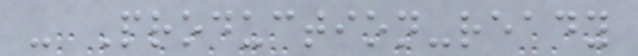- Production-ready
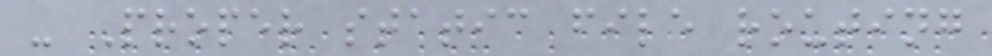- Proper static file routing
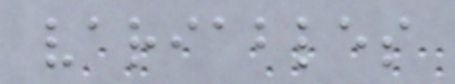variables
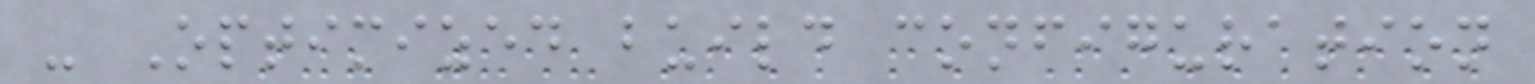- Optimized build configuration
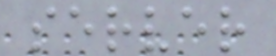server
